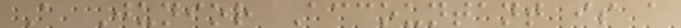A Junior Accountant is a
